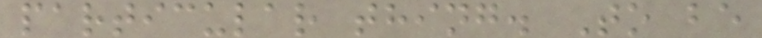particular thing. To be
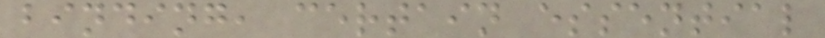binding, certain essential
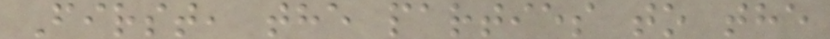First, the parties to the
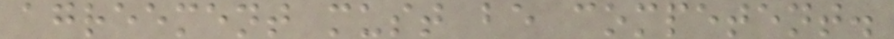agreement must be competent.
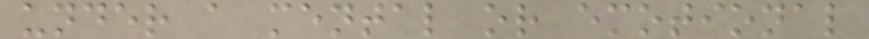under a mental or emotional
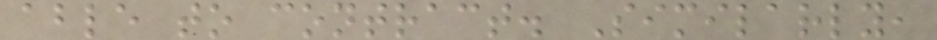able to contract. Similarly,
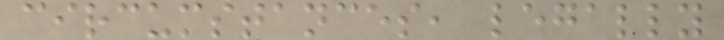circumstances, legally
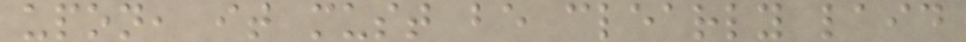upon, it must be clearly laid
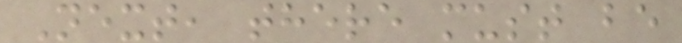Next, there must be
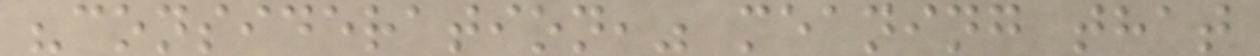"consideration," meaning that
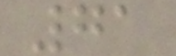71
